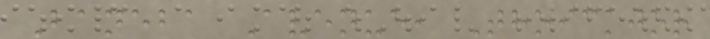Baneba Avenue, Thoickjor
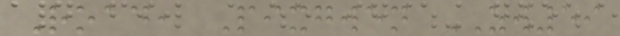Road, Pixgwen ZW59
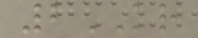2KR
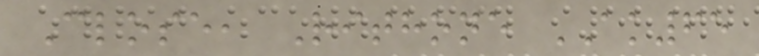Close, Rithone AK65
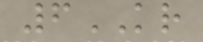6KR
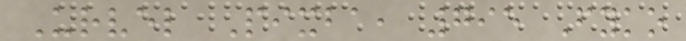Urvel Pixba, 795 Fyko
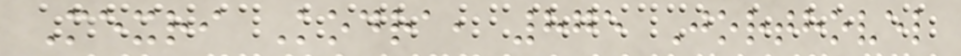Mexri Kodra, 875 Jorthovel
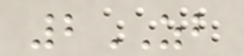2ZB
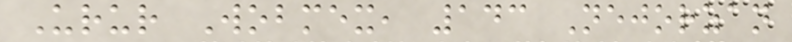Urur Wobmex, 143 Nejorzan
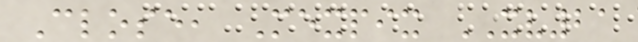Close, Mexpix XV21
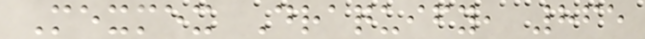Mexmex Draquify, 865
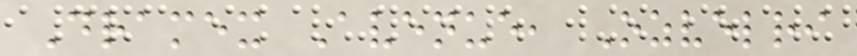Dramex Avenue, Ozvelri
